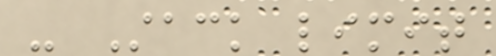- Stack limit
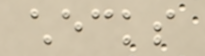checks
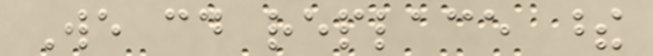We could replace these
